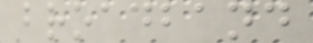broadband
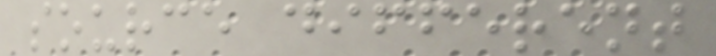source different
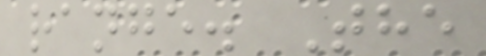range. The
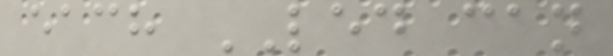each LED can
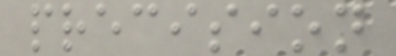precision
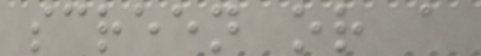screen or a
